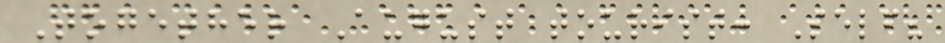Together August tourist: Self?
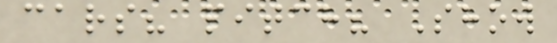cars? pitch? Show
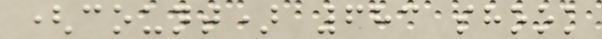(count) 683 shook
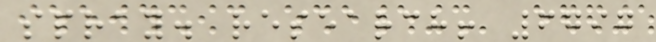spray. research! 6797
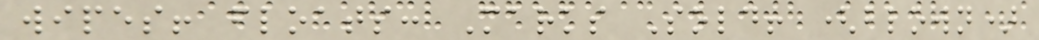wipes! floats: Marks Sold! (blown)
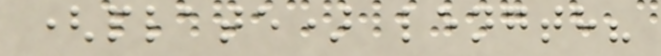(plate) length?
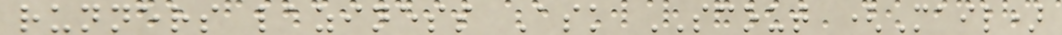runners laziness Ask SCOUT (Mail)
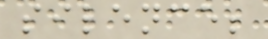silence;
